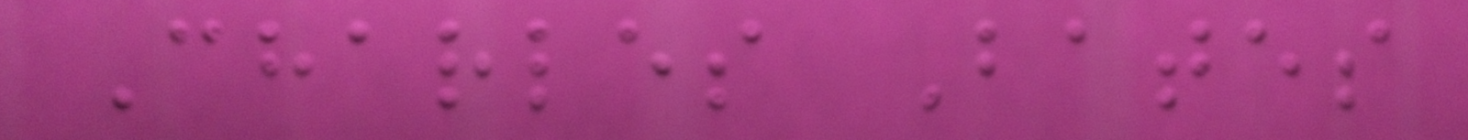Charles Bates
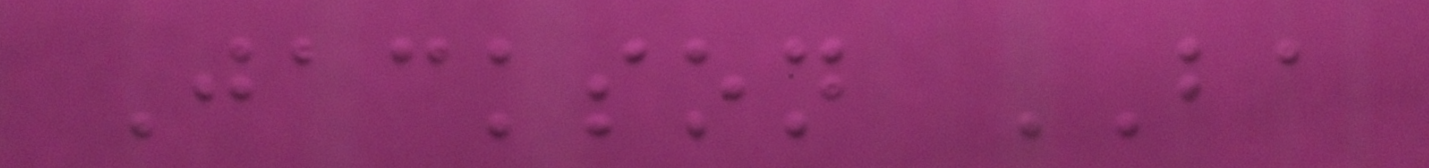Jackson BA
